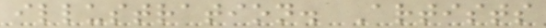illustration. Artists
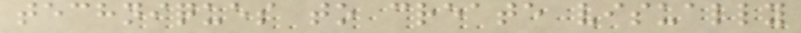techniques to create visually
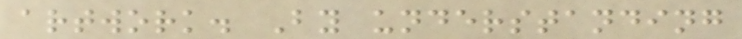artwork. By understanding
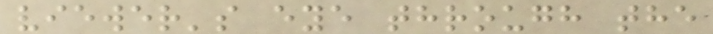viewer's eye through the
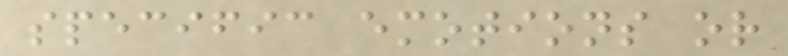specific emotions or
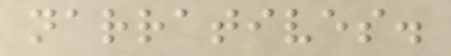narratives.
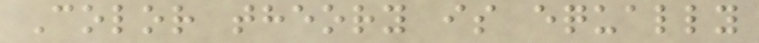Color theory is equally
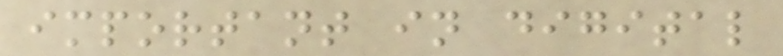important in digital
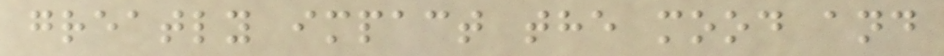greatly impact the mood and
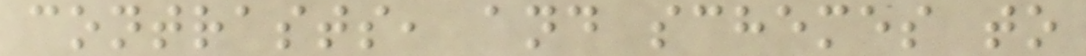contrasts, and schemes to
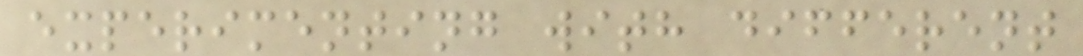experimenting with different
